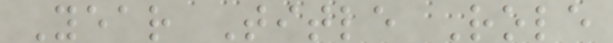Year Title Role
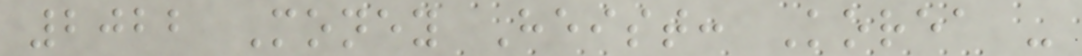2022 Money Heist: Korea -
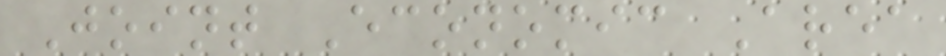Joint Economic Area
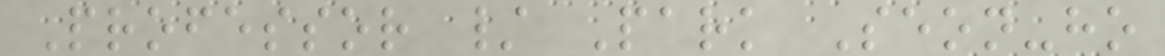Professor / Park Seon-ho
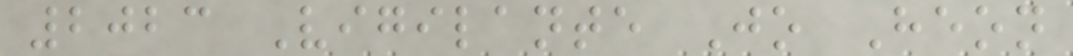2023 Vigilante Jo Heon
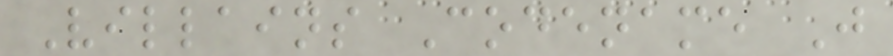Villains Codename J
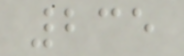235
